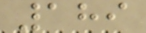189
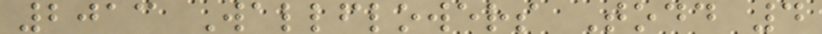2013 Wallflowers Todd 4
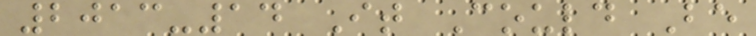2013-14 It Could Be
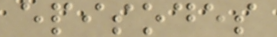episodes
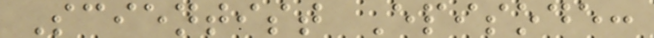Scientist Episode:
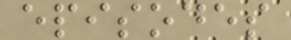episodes
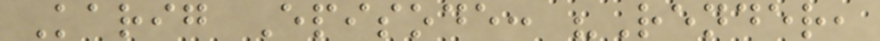Karig Episode: "Render,
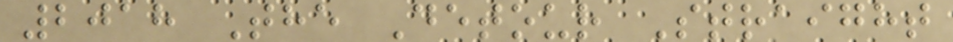2018 The Detour Straight
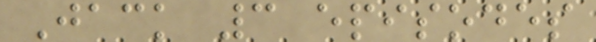Jack 3 episodes
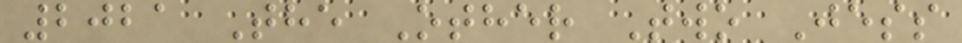2021 The Other Two Jess
